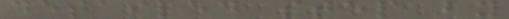detailed step by
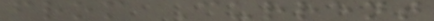from Current
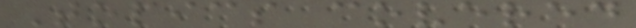Topics covered
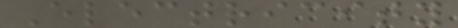Electricity
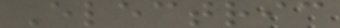Electric
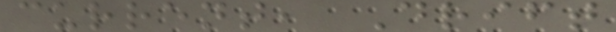current, Drift
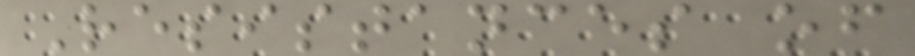Resistances of
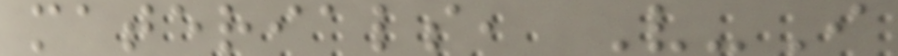materials, V-I
